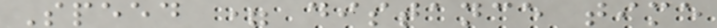Speed = distance time
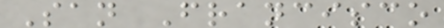San Francisco
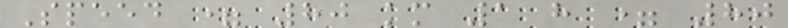Speed = 80 km 1 h = 80
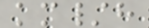km/h
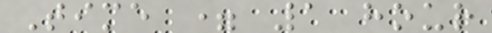Time = 1 hour
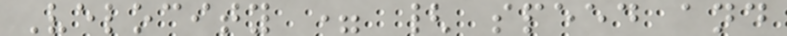Velocity = { speed and
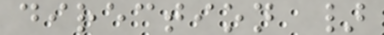direction }
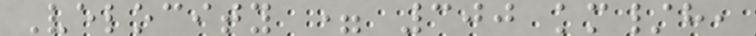Velocity = 300 km/h,
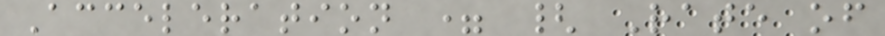Acceleration = { Rate of
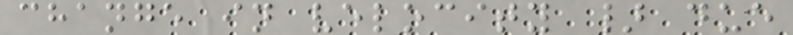change in velocity } due
